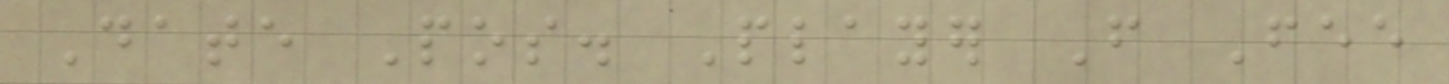Date Pos. Player From Fee
